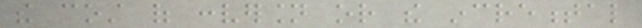the cost of conversion or the incremental
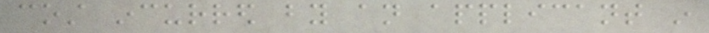cost incurred by an applicant in
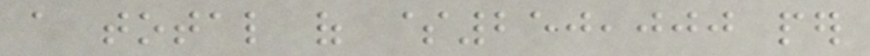a total of $250,000 per
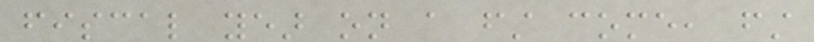fiscal year on a first come, first
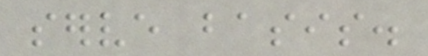serve basis.
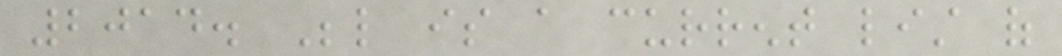2014. Below is a current list of
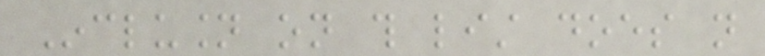Inclusion on this list does not
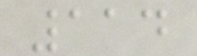114
